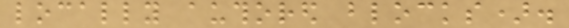locally authored blocks).
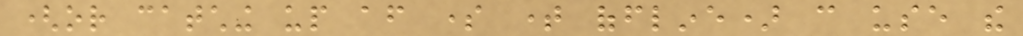(or catching up after some time offline) can use the
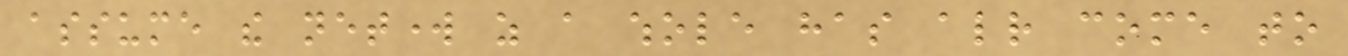assume the network as a whole has already come to
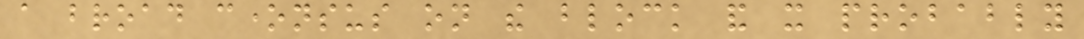a broad conensus on the block and it probably
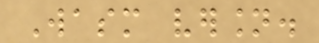Wasm version.
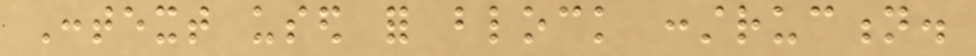Context used for block construction.
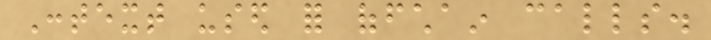Context used for offchain calls.
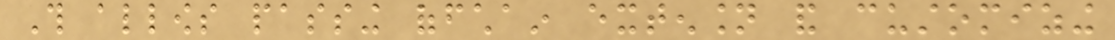This allows passing offchain extension and customizing
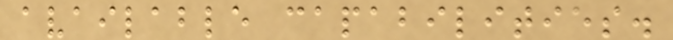available capabilities.
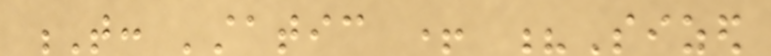T: 'static + ?Sized
